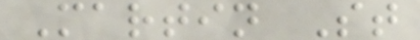Martin St
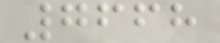7668
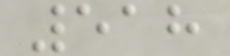518
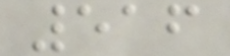516
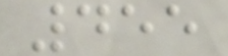455
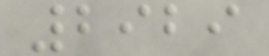2929
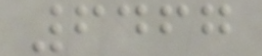6467
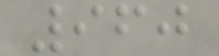960
